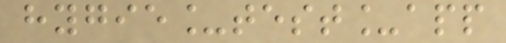hygie_test_app
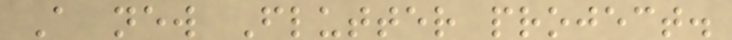A new Flutter project.
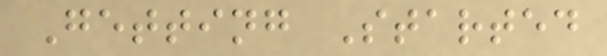Getting Started
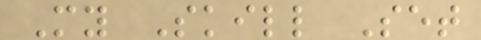My Skill Set
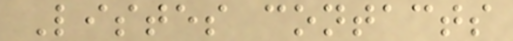Listes contacts
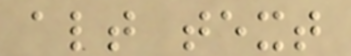alt text
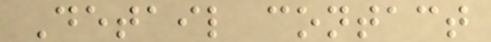Detail contact
